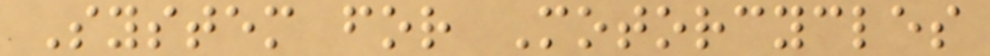System for Motorcycles
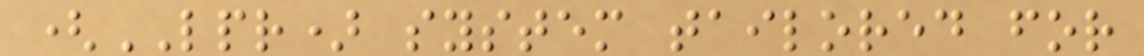(LPR) system tailored for
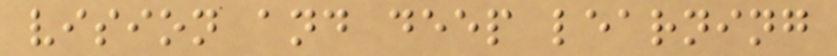vision and deep learning
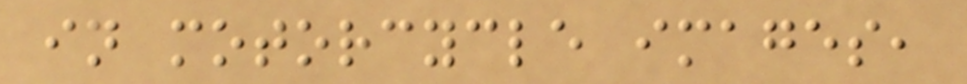in motorcycle images,
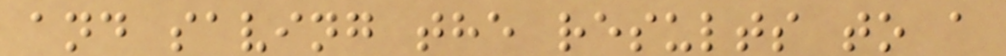and saving the results to a
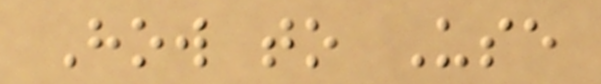How to Use
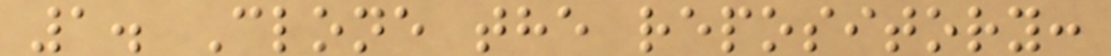1. Clone the repository:
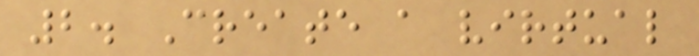2. Create a virtual
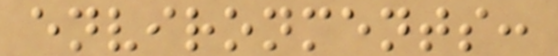environments:
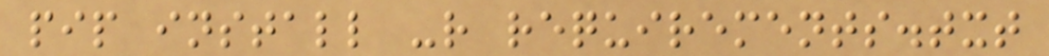pip install -r requirements.txt
